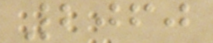2060
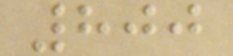800
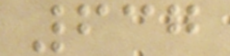637
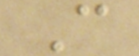C
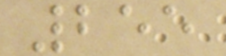255
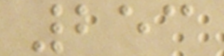253
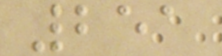251
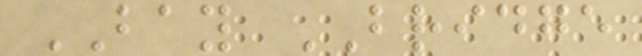BAY BRIDGE
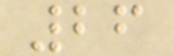26
